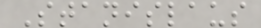Stanislaus
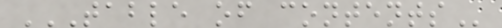TABLE OF CONTENTS
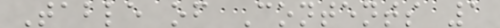Table of Contents 1
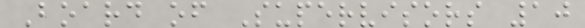Board of Supervisors 10
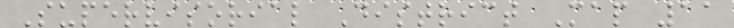Supervisorial District Map 11
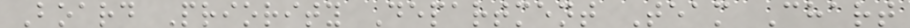Board Priority Department Team Chart
